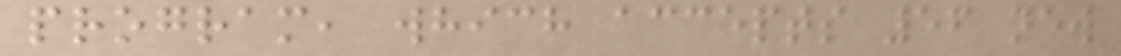program, which accepts 56 new
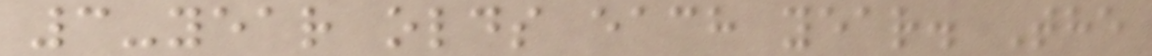3-year olds each year. The
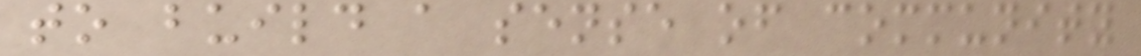to build a sense of community
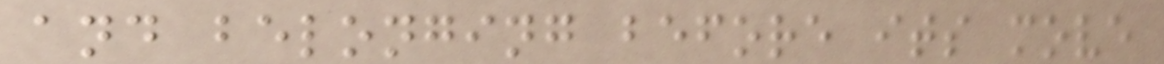and belonging before its move
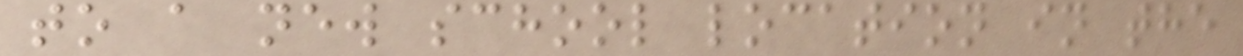to a new school location in the
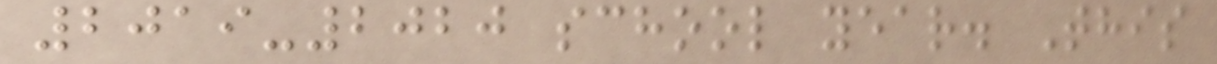2019-2020 school year. This
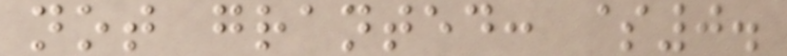not granted: $0.
